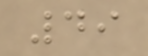49
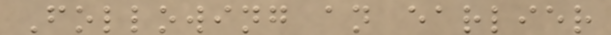Following an earlier
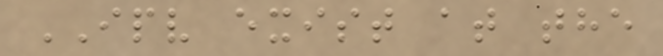IPV exist at the
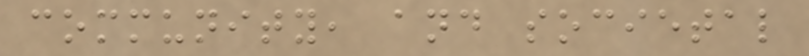community, and societal
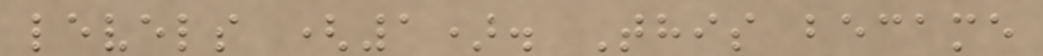levels (1). This became
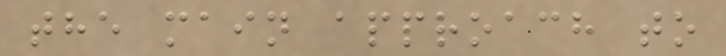the main approach to
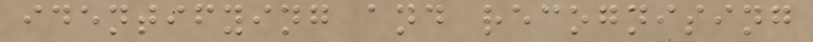identifying and recognising
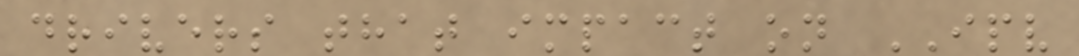drivers that impact on IPV
